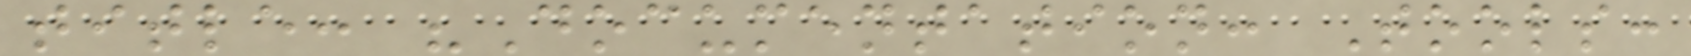title: "Documentation: Tools:
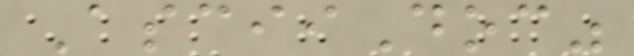AsciiDoc"
